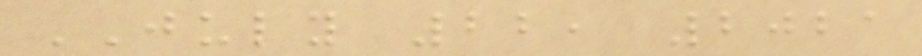JULY 22, 2021
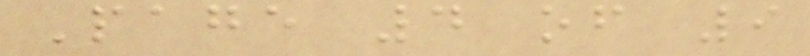Page 4 of 9
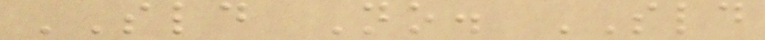SLD No. SLD
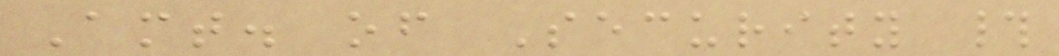Amt. of Security #
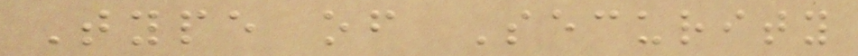Type of Security
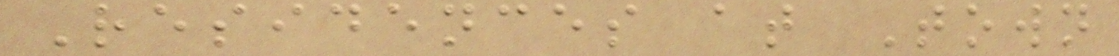Residences at Town
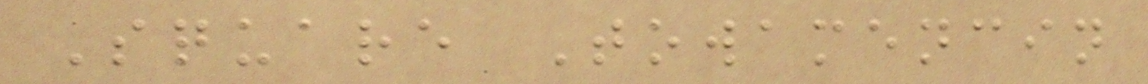Square Towamencin
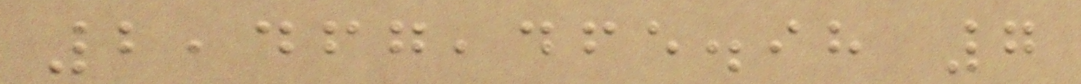2,467,465.98 7
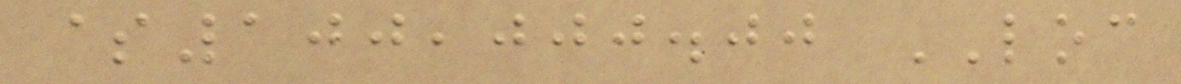$100,000.00 LOC
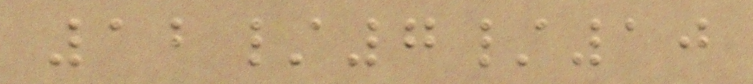12/7/10
